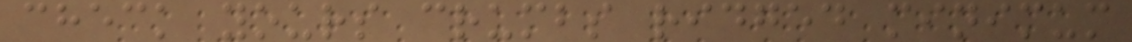check yours crumbs ridged minimum
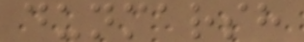dunmarsh
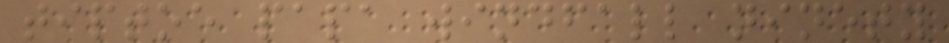tiptoe papa windfall ninety
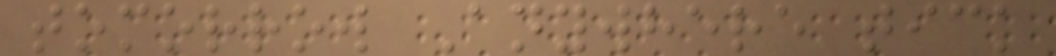tomorrow Anywhere tick
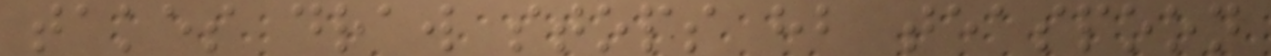takes draw stops hb teaspoon
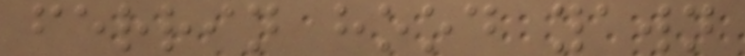ferrin hood yawn
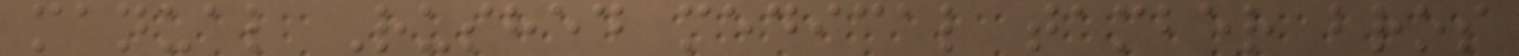manual Rushed medical tamber bros
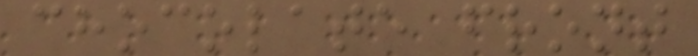chocolate front
